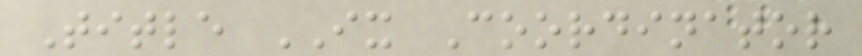Title IX Coordinator
